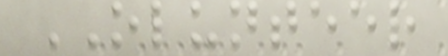OLUNTEER
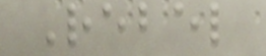Rebel
